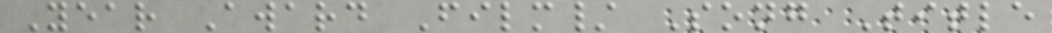Year Award Film/ Song Title
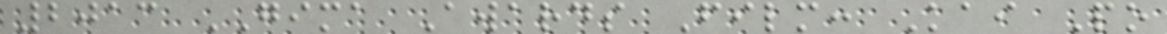2013 GIMA Awards Film: Kai Po
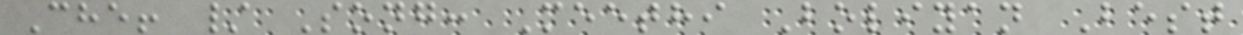Che! / Song: Meethi Boliyan Best
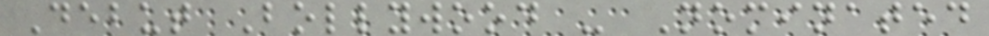Debut Bollywood - Nominated
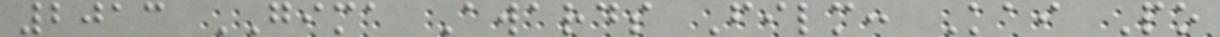2013 GIMA Awards Film: Kai Po
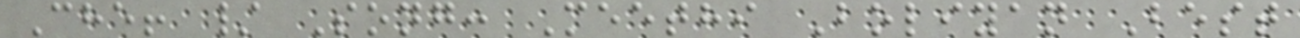Che! / Song: Meethi Boliyan Best
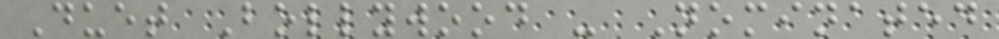Duet Bollywood - Nominated
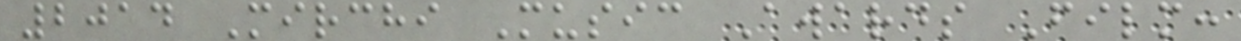2014 Mirchi Music Awards Film:
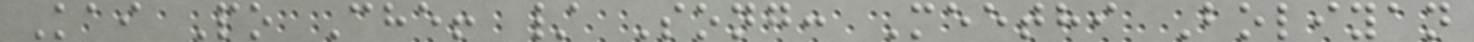Kai Po Che! / Song: Meethi Boliyan
